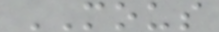MOUS
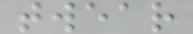twear
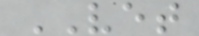VET
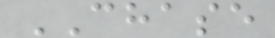CHASE
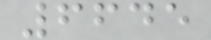6645
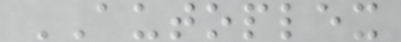AUTOPLEX
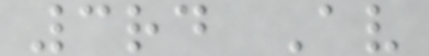3rd Av
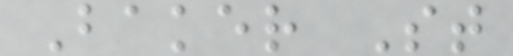Baker St
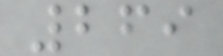269
